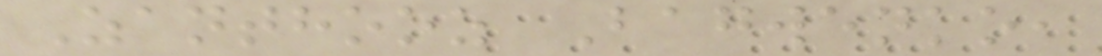Zanthooz Bagwenko,
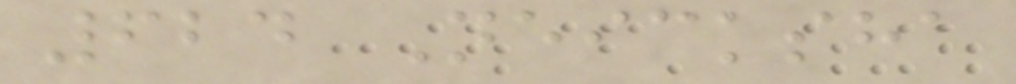624 Neicksha
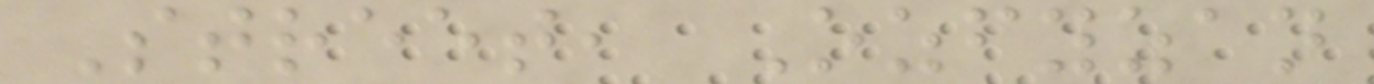Street, Ozfyzan
